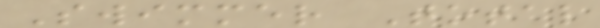Swimmer Total
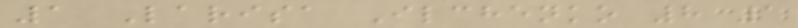1 Larisa Ilchenko 8 1
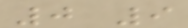0 9
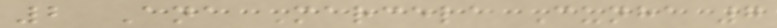2 Ana Marcela Cunha 7
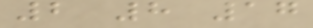2 8 17
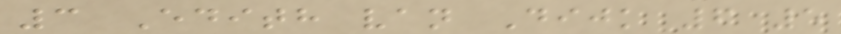3 Edith van Dijk 6 5
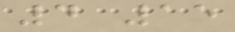4 15
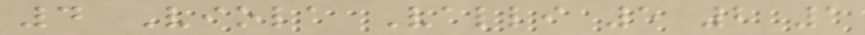4 Viola Valli 5 2 1
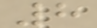8
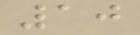10
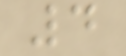4
